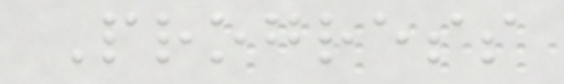Progress
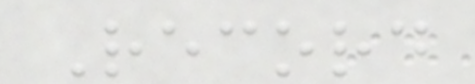Record
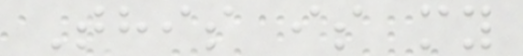This is my
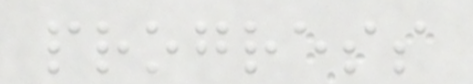progress
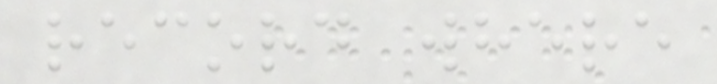record where
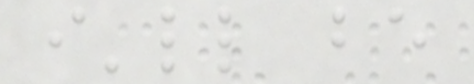i'll be
